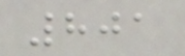801
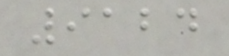9124
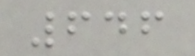646
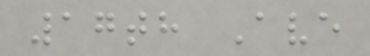17th Ave
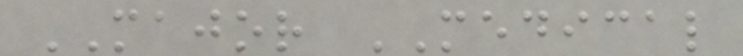MAJOR MEDICAL
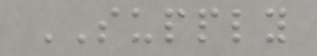SUPPLY
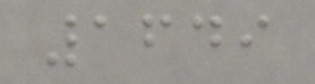1649
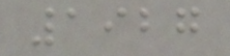1927
